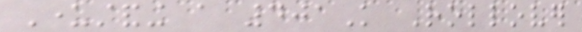Understanding a 401K Rollover
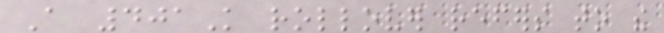A 401K rollover refers to the
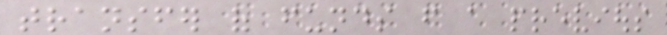transfer of funds from a previous
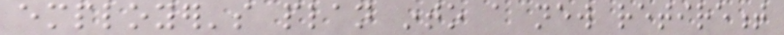employer's plan into a new retirement
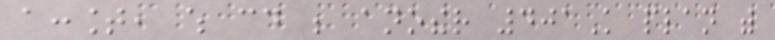account, which could be another 401K plan with
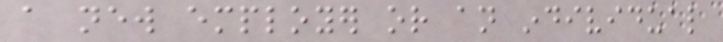a new employer or an individual
